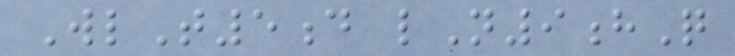WlT5d lN9hQ
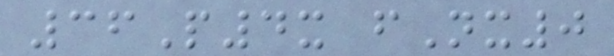36P4x fNx0
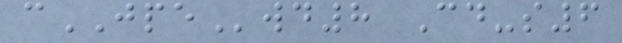cJPEwd8 Cd-s6
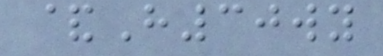&H30wy
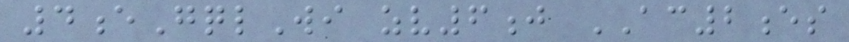4eGqlWi zv6j AC2es
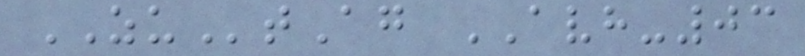ZUtAg AVH-03
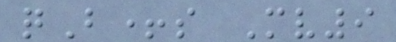qB+s Mv9
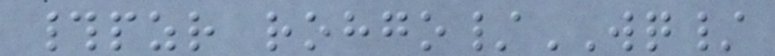#pzr rohgo/WQ/
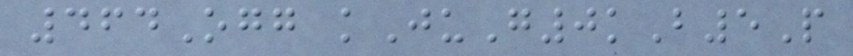464Ogg kJuG0kB5P
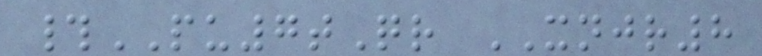#PU7tQr XNJR8
